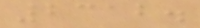2312.
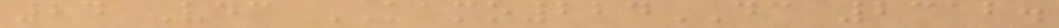24 Vdc KAMO224DC 2312.
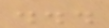...
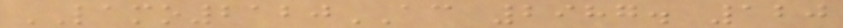LAMO2120AC 2987. 120
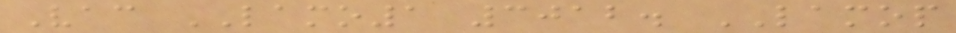Vac LAMO1 3012. LAMOP
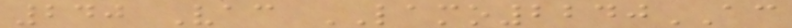240 Vac LAMO2240AC
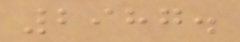2987.
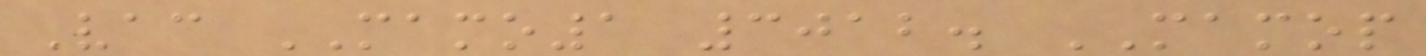Vac MAMO1 3012. MAMOP
